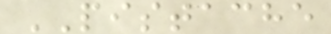PISTACHE
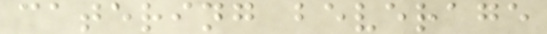catering beverage
